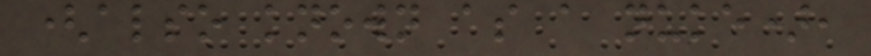(also known as a nuke),
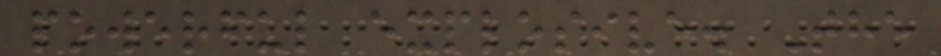powerful explosive. The
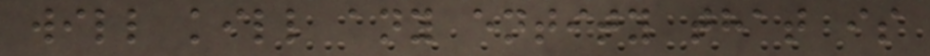will kill any entity that is
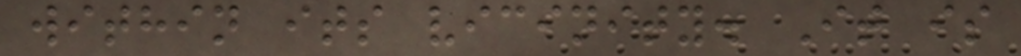within its vicinity. It is
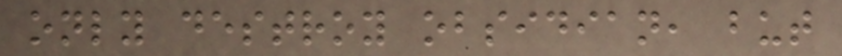only destroy obsidian, but
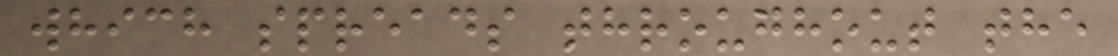which spreads throughout the
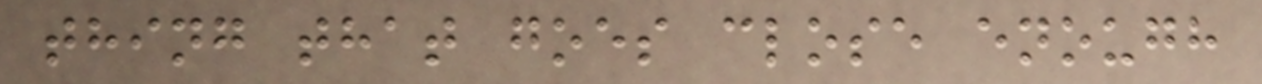thing that goes close enough
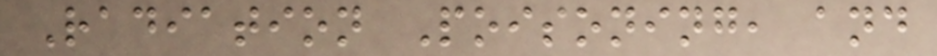Radiation Poisoning, and
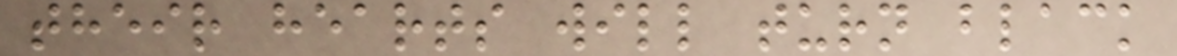their hearts will turn black
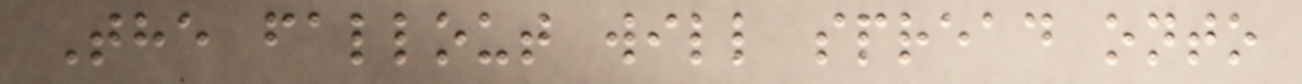The fallout will spread onto
